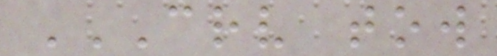CRV TOW
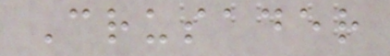Crusader
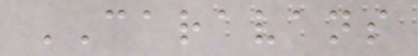CARAVANS
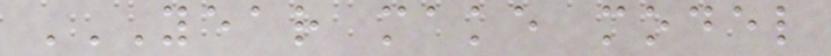YEAR MAKE MODEL
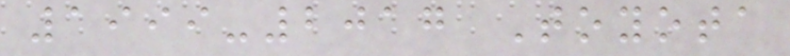1999-2017 Toyota
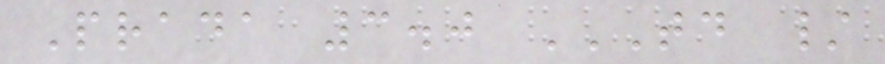Prada 3.0 TD /
